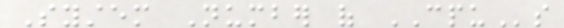System Number of CPUs
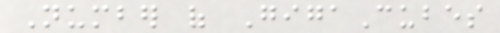Number of GigaCubes
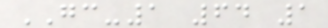GC-1 64 1
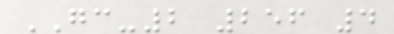GC-2 256 4
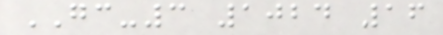GC-3 1024 16
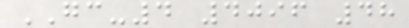GC-4 4096 48
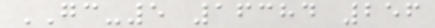GC-5 16384 256
